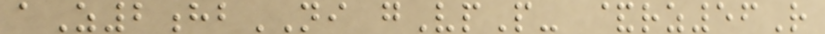aZ2hbNI gVpP- &rz56R
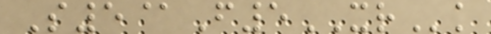S5@F5XRk
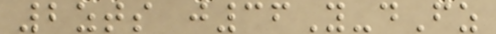2zts j36Y-dFz
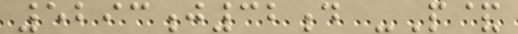5293j32d -P&
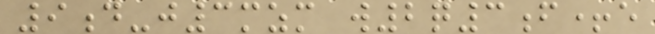9d-j3mzm w2q3f+e
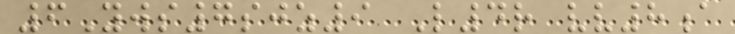6Yws7sjz9 L4r vv8a
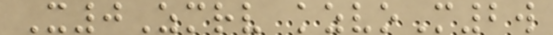X0Zmrv kzvoM2w
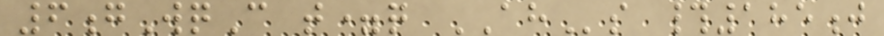6gWqC t=q AHs #185j
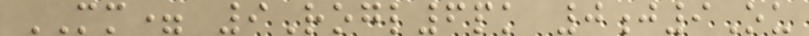MM= 9Rogl6pk 0j9Ou
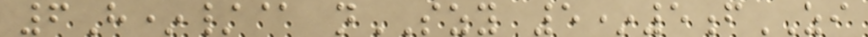6H*/@ nSZY 5*5fZI
